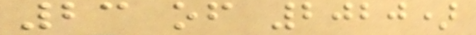23 of 2020)
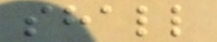shall
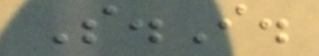S.I.
